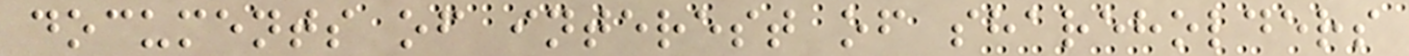documents of interest of shareholders
